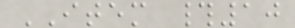ITEM #10
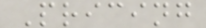Pricing
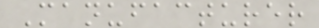Manufacturer
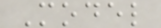Model
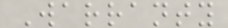Warranty
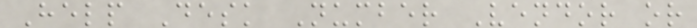Help Desk Number Vendor or
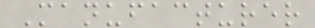Manufacturer
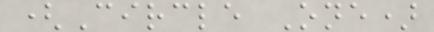(Circle One)
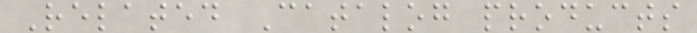Related Catalog products
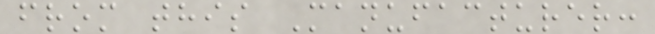from this Manufacturer:
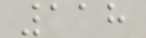118
